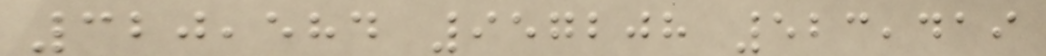320,584 957208 523,419
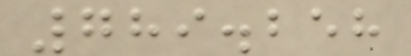789.258
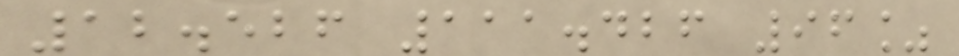12.526 111.426 96%
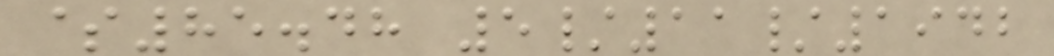$85.48 5/11/1942
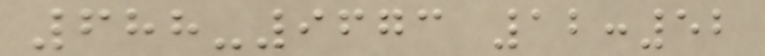688-9673 12:52
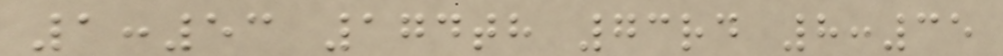1:53 174th 73rd 8:35
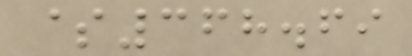$368.69
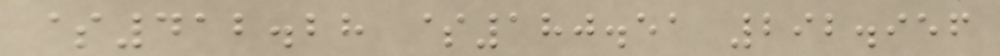$412.28 $180.51 292.956
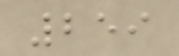259
